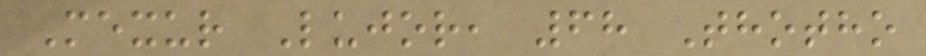Mexur Lujor, 68 Thotho
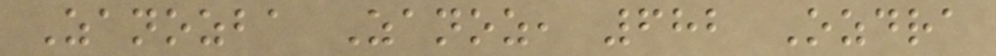Zanozba Zanoz, 682 Ozdra
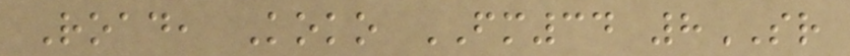Road, Koko FM34 8SR
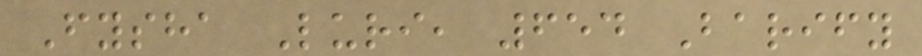Fysha Luri, 654 Barify
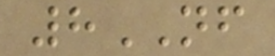8NF
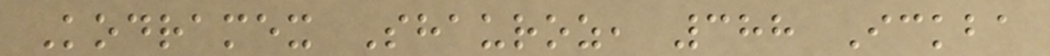Kodramex Shauroz, 388 Ickba
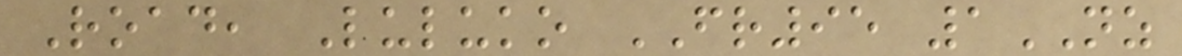Road, Luluko FR95 1NZ
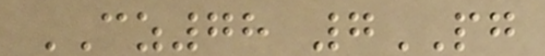CZ78 7PG
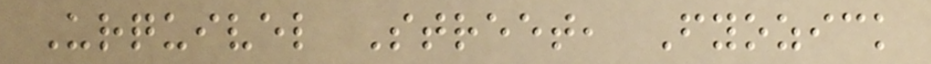Urquivel Street, Fyozick
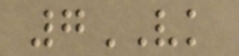7VK
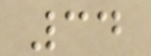34
